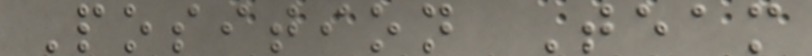Position Team
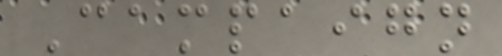Campaign
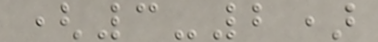(3-2)
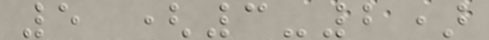5 (3-2)
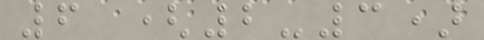6 (2-3)
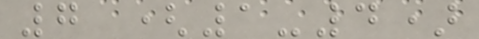7 (1-4)
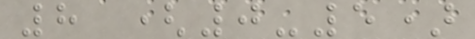8 (0-5)
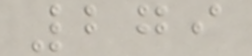279
